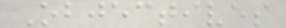Objectives
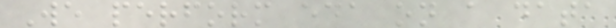We perform eda on a data
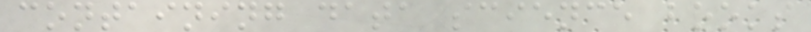containing data science books
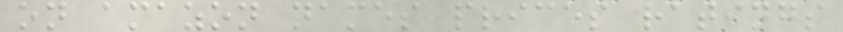on amazon names prices ratings
